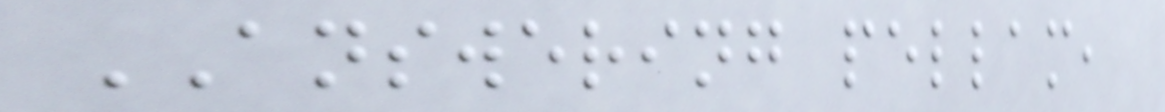ANSWERING pellam,
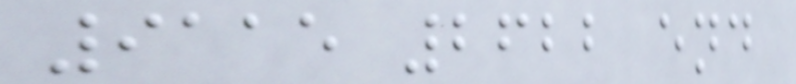9115 2622 end
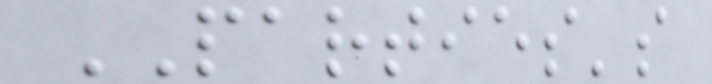PARTIES's
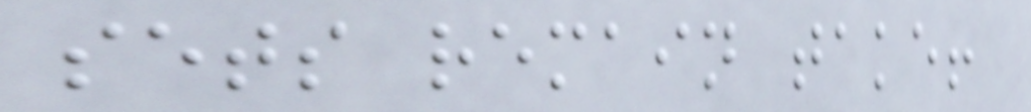sets remain take!
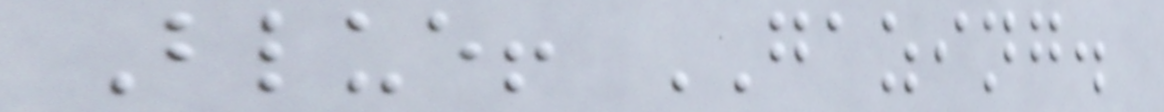Blue! GAZING.
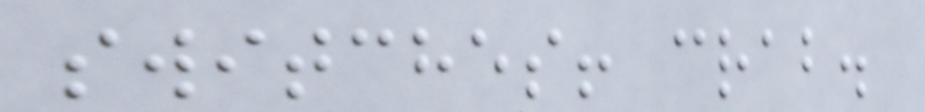switches! crab.
